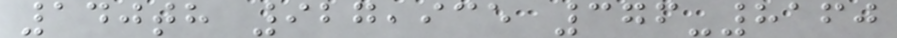140th 927,935 376-8160
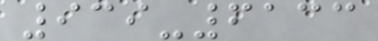939-6133
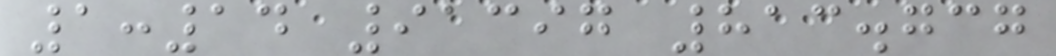1:14 91397 813.737
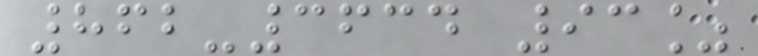862-3634 93%
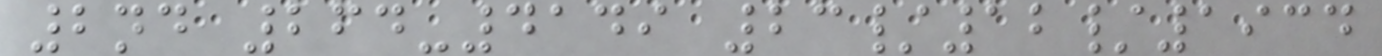2nd 264-4149 23/12/1934
